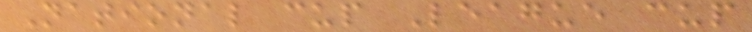National cup League cup
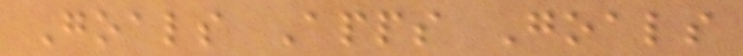Goals Apps Goals
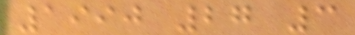1990 27 3
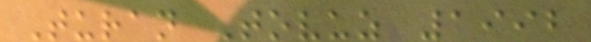Turan Tovuz 1992
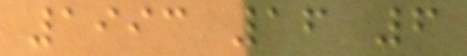1993 16 6
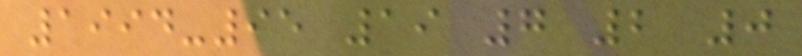1994-95 19 7 2 0
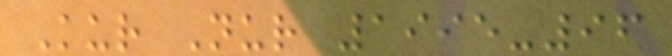Kur Nur 1995-96
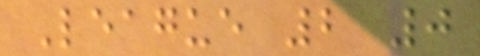League 2 0
